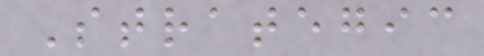Strategic
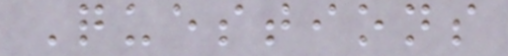Questions
